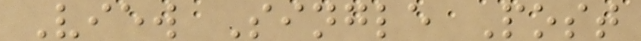View Single Post
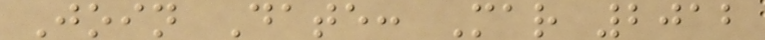Join Date: Mar 2012
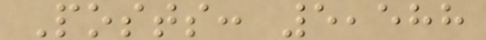Posts: 5,588
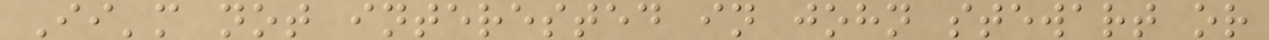Ii'm not interested in john stewart or
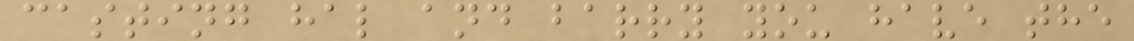casting hal and barry you have the
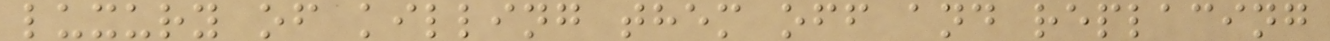luxury of killing them off and replacing
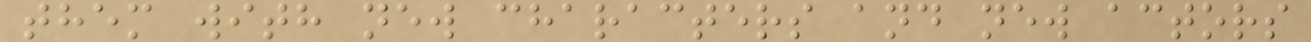them with new characters and new actors
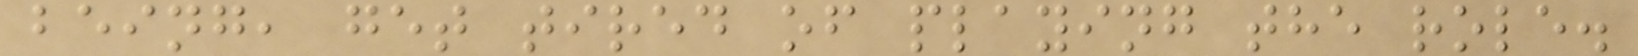being, get tired of playing the role.
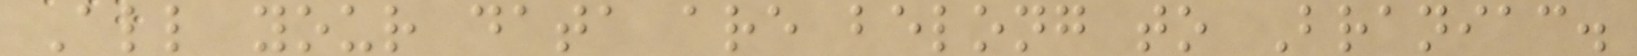All your data are belong to Braniac.
